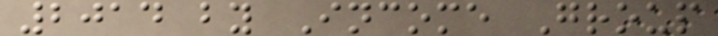2014 by Income Group
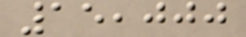15,000
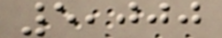5,000
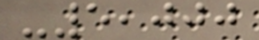-5,000
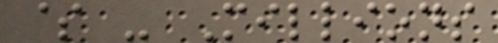$ - Millions
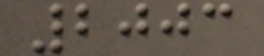2003
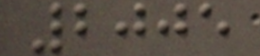2005
